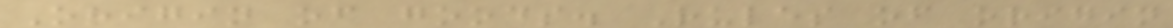Origin of goods. Rules of origin
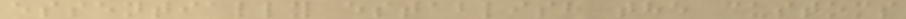essentially establish the customs
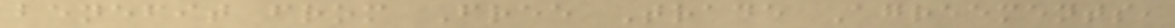benefit from Free Trade Agreements,
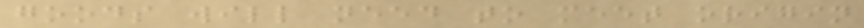goods will need to meet origin
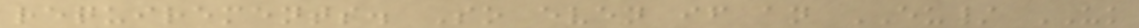requirements. So even if an EU/ UK
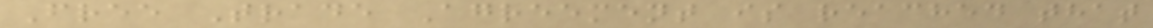Free Trade Agreement is reached that
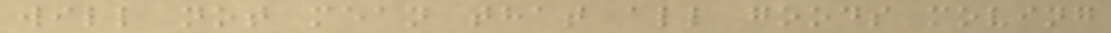will not mean that all goods moving
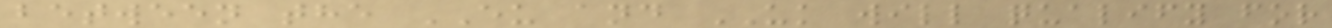between the EU and UK will qualify for
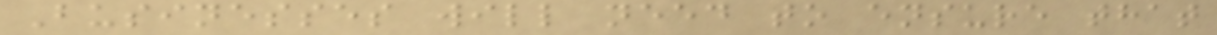Businesses will need to ensure that
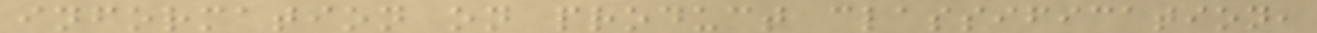information on product classification,
